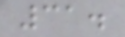31.
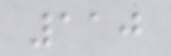110
